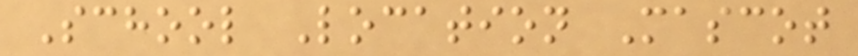School Location Mascot
